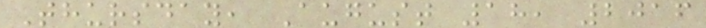Thursday, August 18, 2016
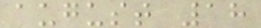august 18
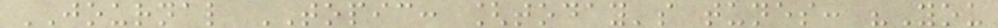JOURNAL TOPIC: [today's tunes: "You
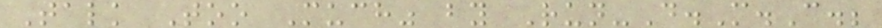Talk Too Much" by Run-D.M.C.;
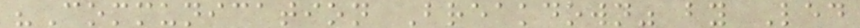"Communication Breakdown" by Led
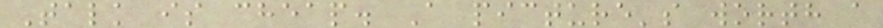Talk is cheap. A picture's worth a
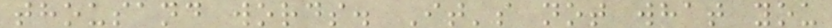thousand words. It's not what you
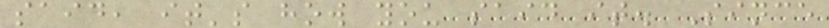said, it's how you said it. Since
